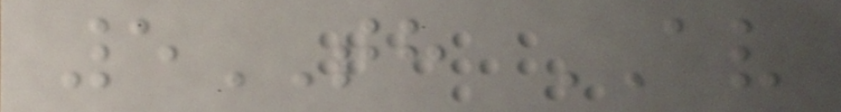5TH AV
